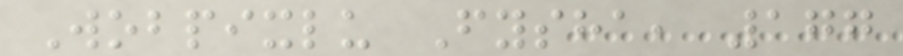Wobpixlu Fysha, 177
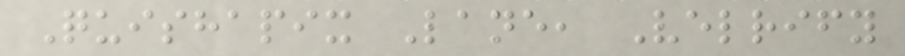Quishapix Lane, Velrify
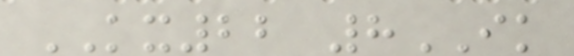KX22 8IK
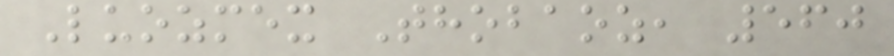Luozmex Thobaoz, 560
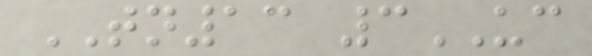TN13 3UC
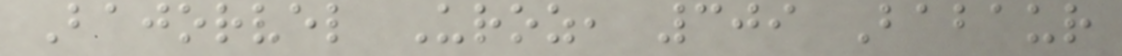Bajorvel Uroz, 309 Babaur
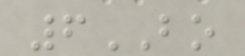6BO
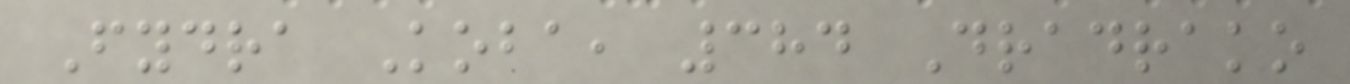Fydra Koba, 384 Dradrako
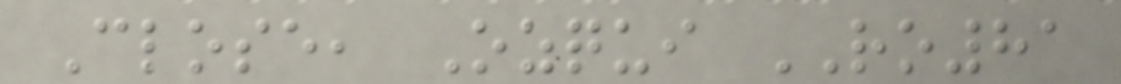Close, Ozqui RO81
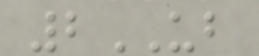2UB
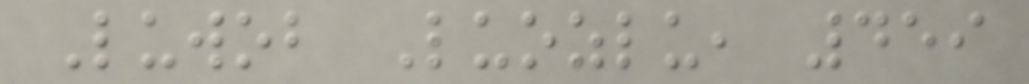Luwob Luozlu, 459
